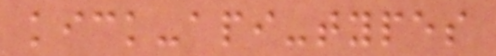kick-api-types
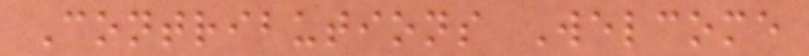Contributions Welcome
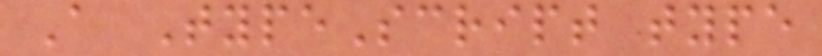A TypeScript type
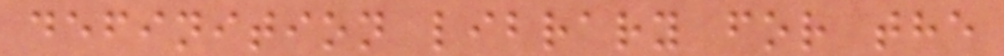definition library for the
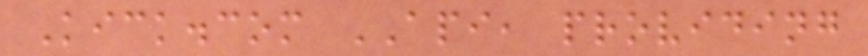Kick.com API, providing
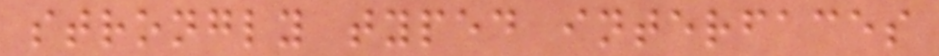strongly typed interfaces
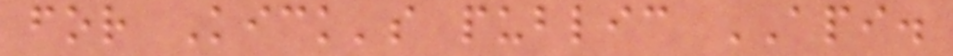for Kick's public API.
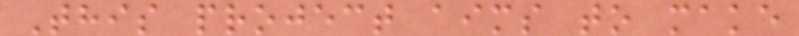This project aims to make
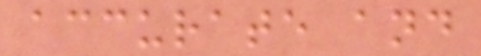accurate and
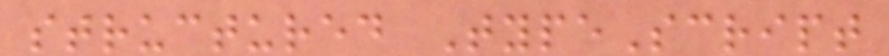structured TypeScript
